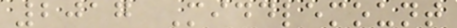2017 Middlemount
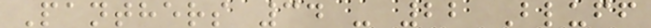Panthers 34 - 22 Bluff
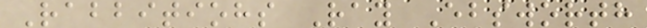Rabbitiohs Ray Ebsworth
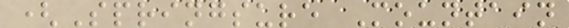(Springsure Mountain
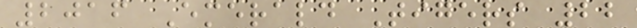2016 Emerald Tigers 22
